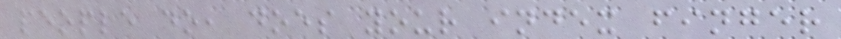people do, does your index finger
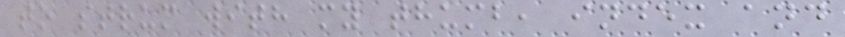to strum with my thumb, index and
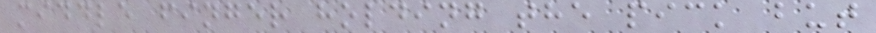middle finger holding the pick but
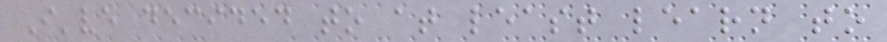I've decided to at least learn to
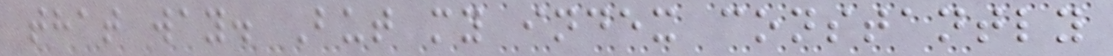that way. But my index constantly
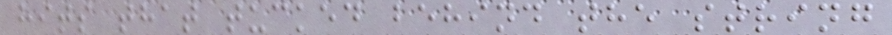hits that tucked behind the string
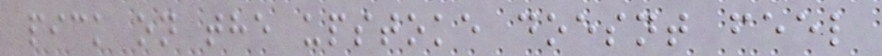pick on the upstoke doesnt feel
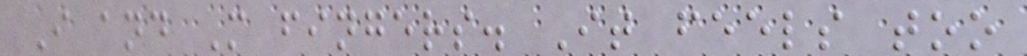I and M fingers. It feels too
